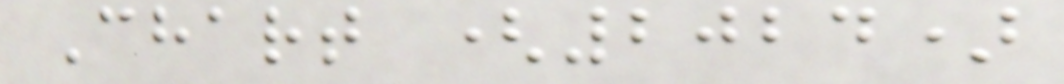Chart (2024)
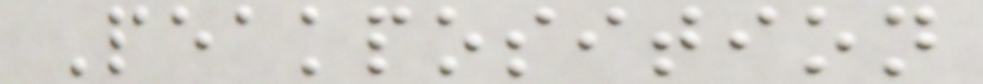Peakposition
